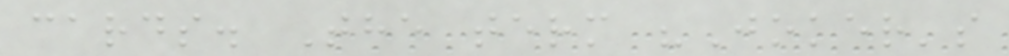cards. The term "Joker's
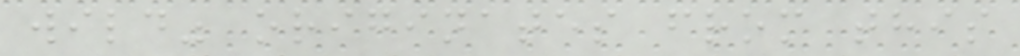wild" originates from this
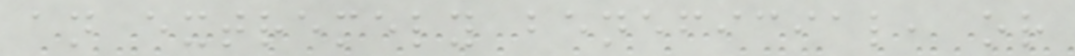an extremely beneficial, or
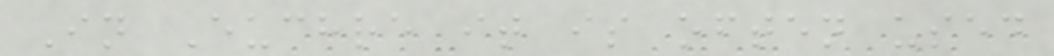In Euchre it is often used
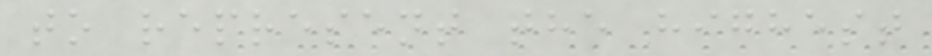to represent the highest
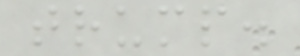trump.
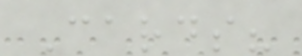Cards?
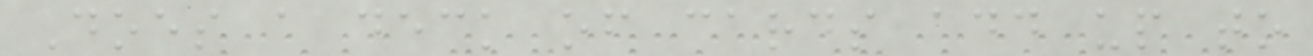Does a deck of cards add up to
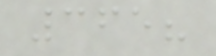365?
